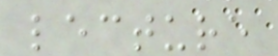lecture
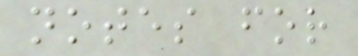notes for
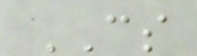CS
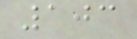103
